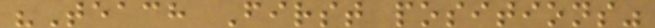"Teach First positions"
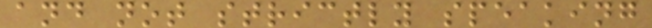and not strictly speaking
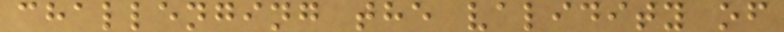challenging the validity of
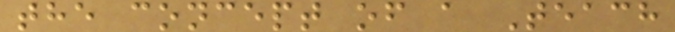the concept of a Teach
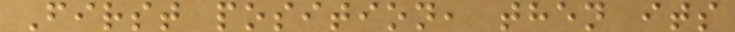First position, then its
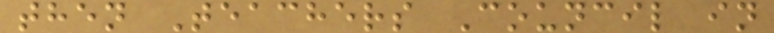then Teachers Council in
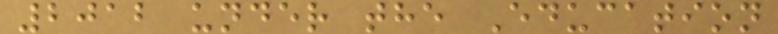2012 under the Education
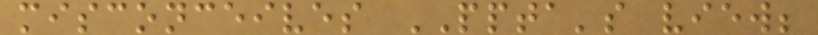misconceives PPTA's view;
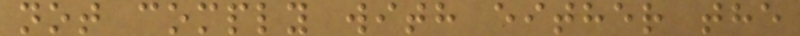not comply with either the
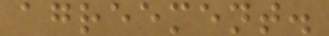agreement.
